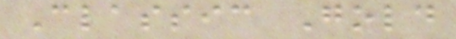Classic Gold
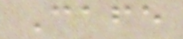Cafe
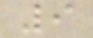9
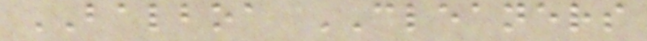BALBOA CLEANERS
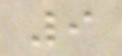9
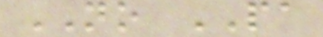NO PA
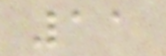11
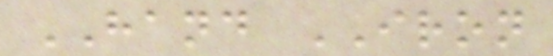HAND IRON
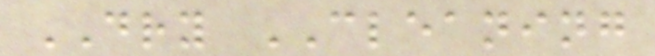DRY CLEANING
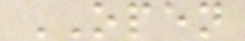OPEN
